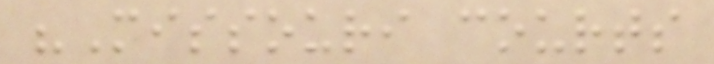"Missouri courts
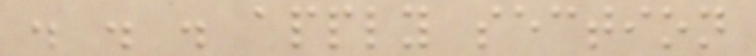. . . apply section
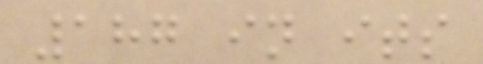187 in its
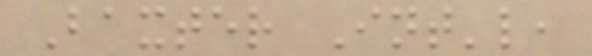Baxter Int'l,
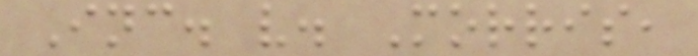Inc. v. Morris,
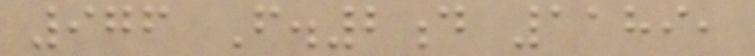976 F.2d 1189,
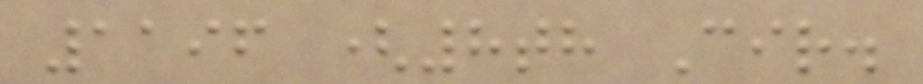1196 (8th Cir.
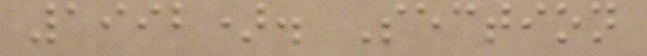1992). Section
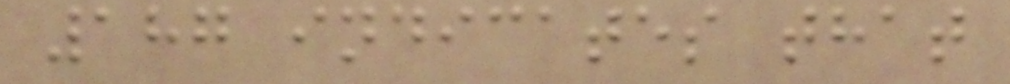187 indicates that
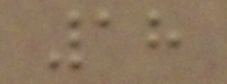18
